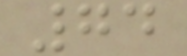74
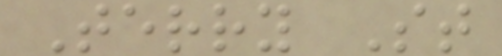Terry St
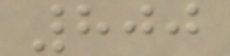800
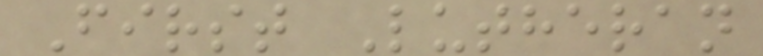First Lutheran
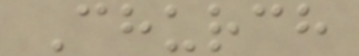Church
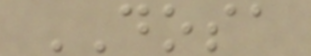DOSA
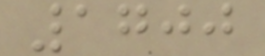1700
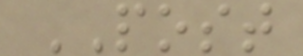POST
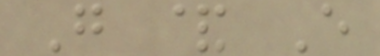G & E
